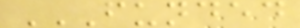FUNDED
